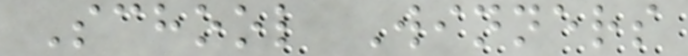School Winners
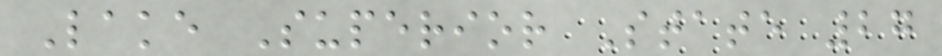Lake Superior State 27
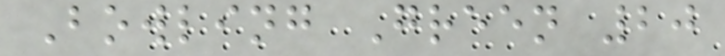Bowling Green 20
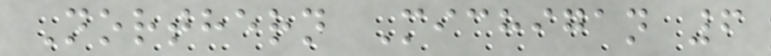Northern Michigan 6
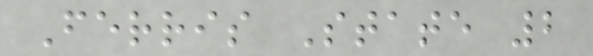Ferris State 2
